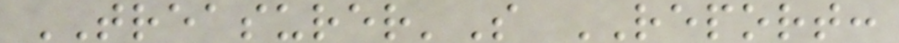TREASURER'S REPORT:
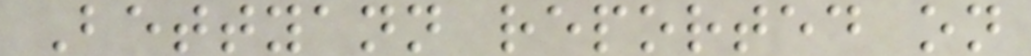Bettyann reported on
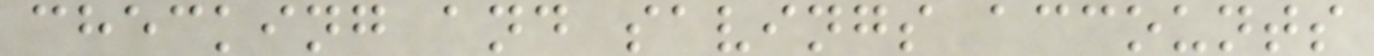checking and savings accounts
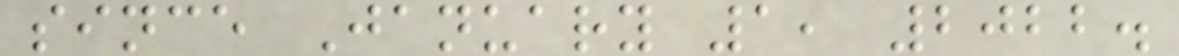since January 1, 2022.
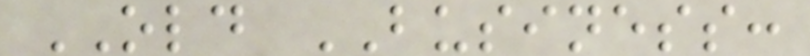OLD BUSINESS:
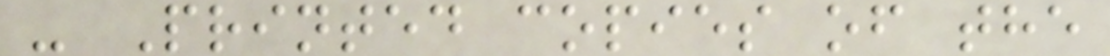- Printed copies of the
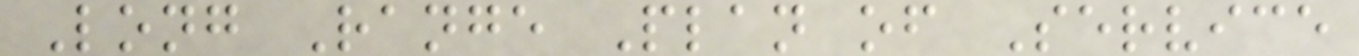Long Range Plan of Service
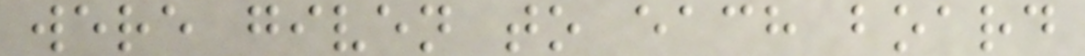were given to each board
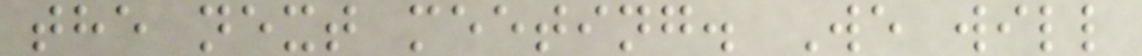the next meeting. We will
